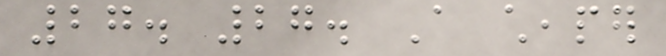27. 27. A cheaper
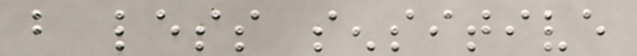but less sensitive
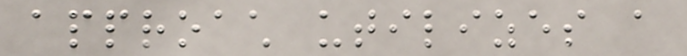approach utilizes a
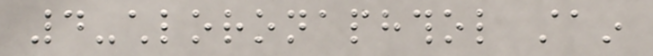4-chloronaphthol stain
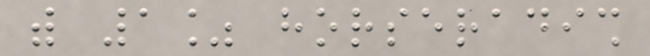with 1% horseradish
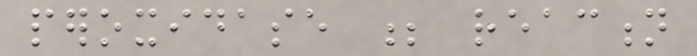peroxidase ; reaction
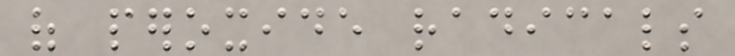of peroxide radicals
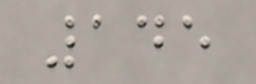145
